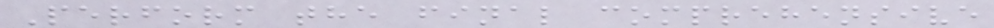Perform the final comprehensive
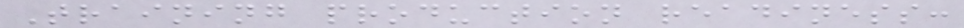Training production readiness:
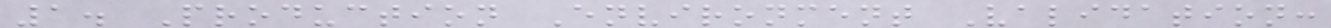1. Production Environment Validation:
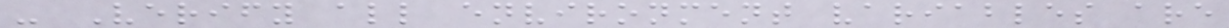- Verify all environment variables are
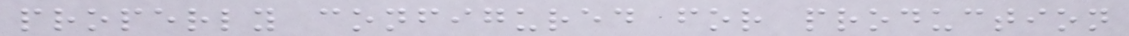properly configured for production
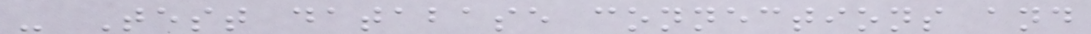- Test database connections and
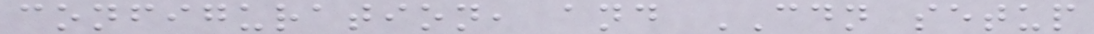configuration, and CDN setup
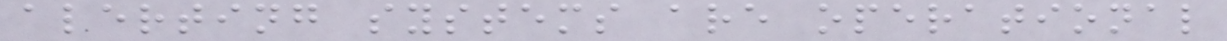alerting systems are operational
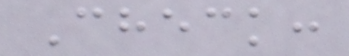Check:
